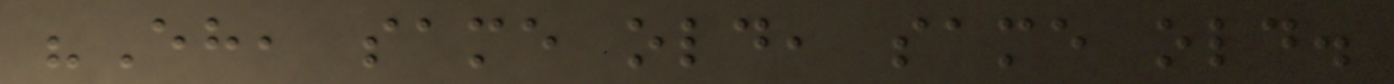"Eh, same old, same old.
